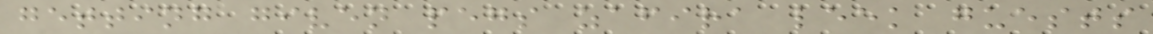getting given pegs zafira leek guests
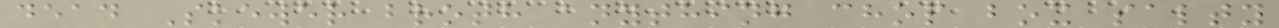dead Skewer broth anything chop box salty
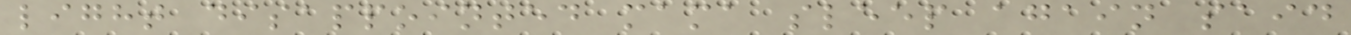light disappointed mama sleep again said
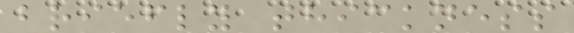briefly thickness
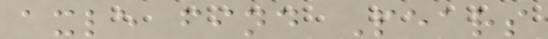axle find Pears
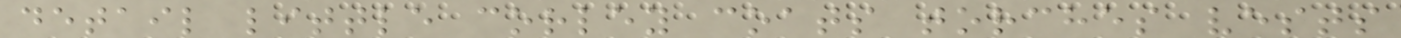detail little corley coats torches vests
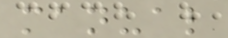manual
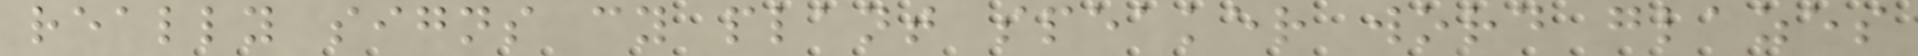really signs cy plant speaker word glazes
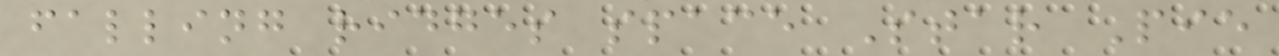falling ridges space Star Pie
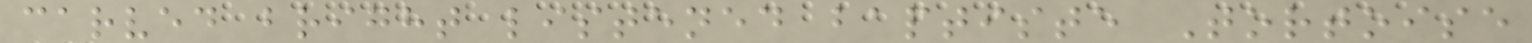carved bright listened baptiste Tortoise
